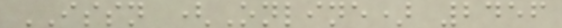ISSN (Online) 2456
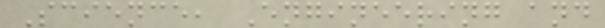Science, Engineering and
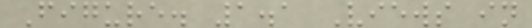Figure. 1.1 Views in
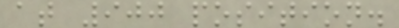at 900 position.
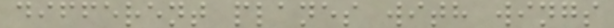different planes with wings
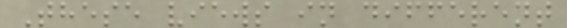These views in different
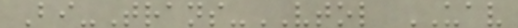Bi-Trans-VTOL UAV
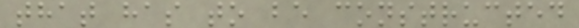that has to be constructed
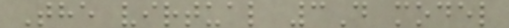The virtual 3D model
